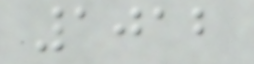1012
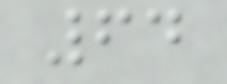64
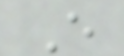E
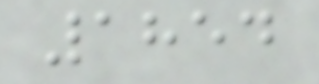1854
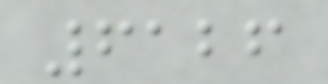6126
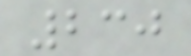230
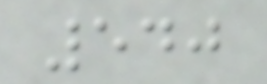540
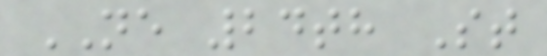NE 24th St
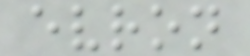evron
